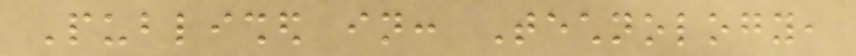Published in: Technology,
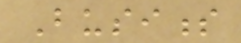Business
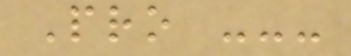Pro ---
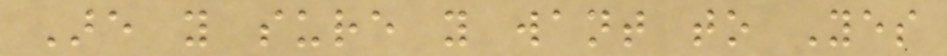Are you sure you want to Yes
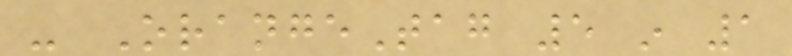- OrangeTag 5 in 1
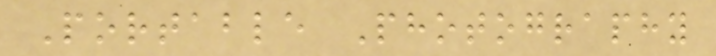Portable Photography
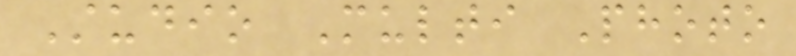Studio Multi Photo
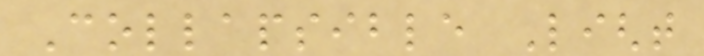Collapsible Light
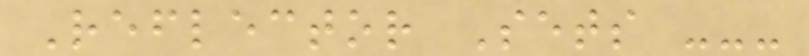Reflector Sets ---
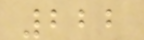222
